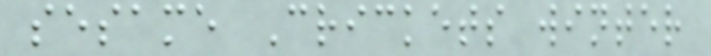sesame Crickets winter
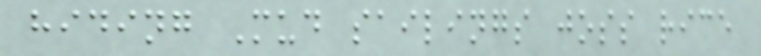hiding Mud sailings joss rice
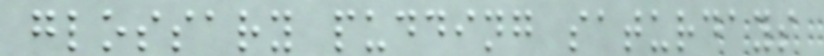glossary pudding saturdays
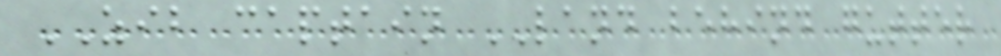ZIB captain LAND behind gutter
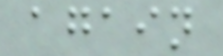again
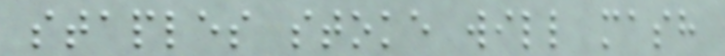staples stoke will mash
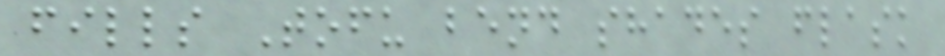fills Tofu bend shades flask
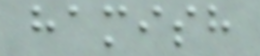hamish
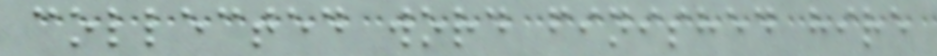collected word finished hire
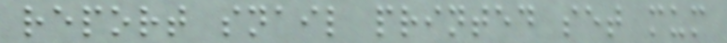report snail printed set mum
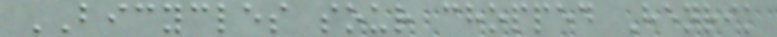BICYCLES sour chopped Henrik
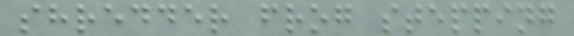shredder frog stepping
